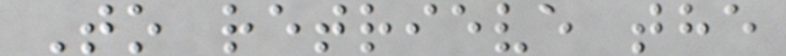To retrieve the
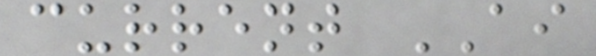current AI
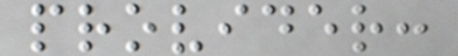provider:
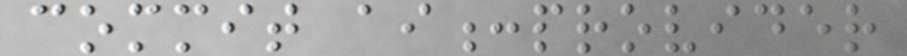commit ai:provider
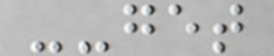--get
